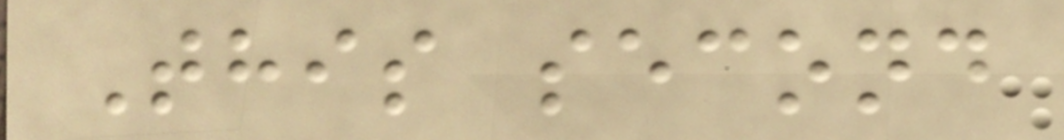This second
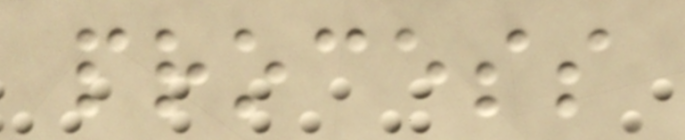process
